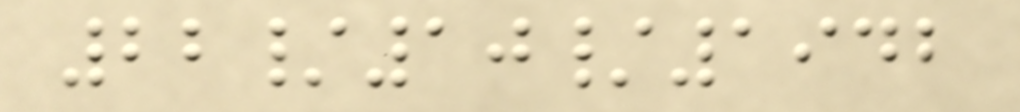22/10/1942
